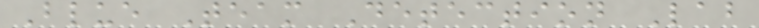Blue Team Detection Lab
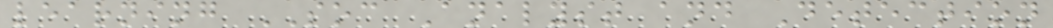learning SOC Analyst and Detection
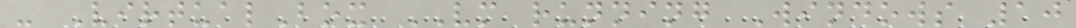- VirtualBox VM running Windows 10
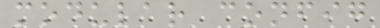modular config
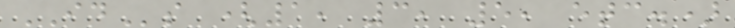IDs (1, 3, 5, etc.)
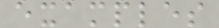examples
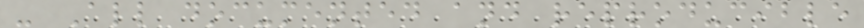- All documented and reproducible
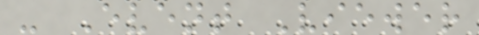- Event Viewer
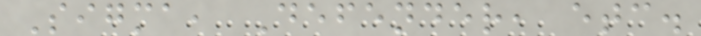Sigma, Defender, etc.
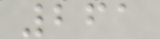261
